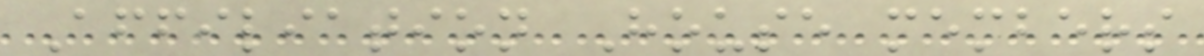Affiliation House members
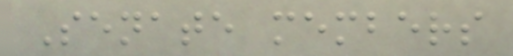Senate members
